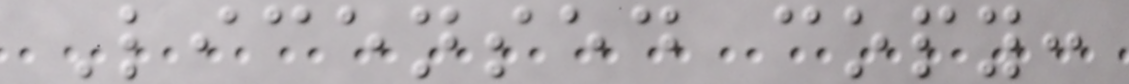Licensed copy:
